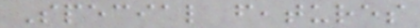Special features
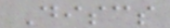Discs
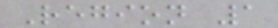Region 1
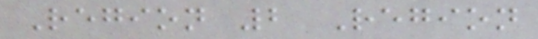Region 2 Region
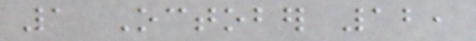1 October 12,
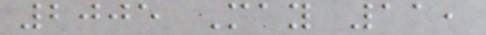2005 May 11,
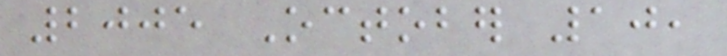2005 October 10,
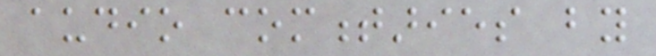audio commentaries by
